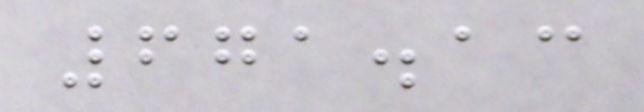671.13
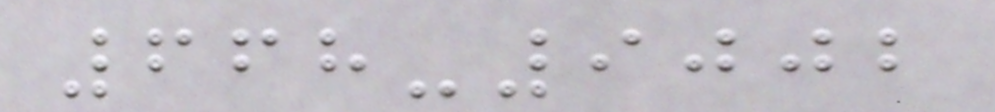668-9002
